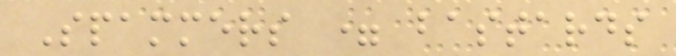Spammers = bastards
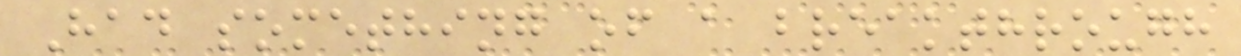Had something of a breakthrough
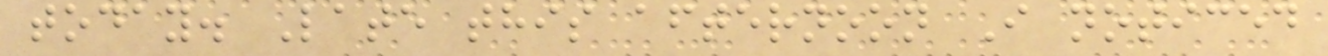today. Late this afternoon I noticed
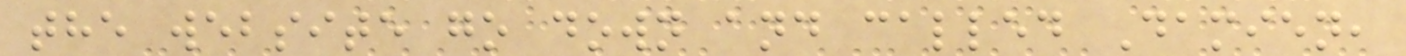the website go down and called Damien,
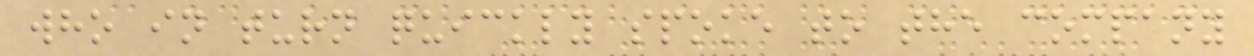who in turn quickly spoke to the company
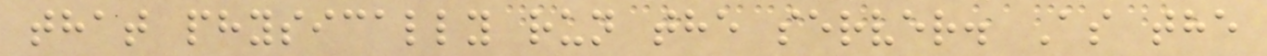that physically run the server. As the
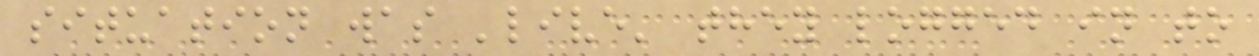situation was 'live' they logged in to
